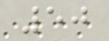50
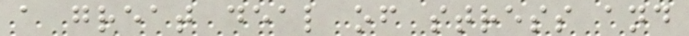a great deal of stress and
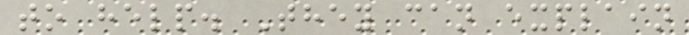to help. They can explain
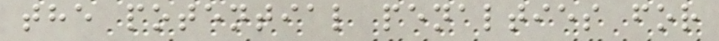the potential penalties for
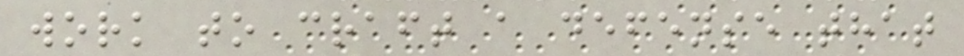work to craft a defense that
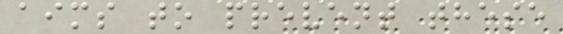aims to prevent these
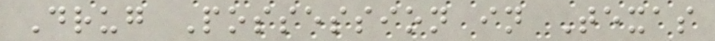Drug Possession in Texas
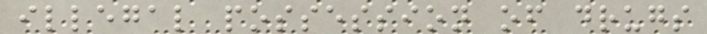illegal possession of drugs
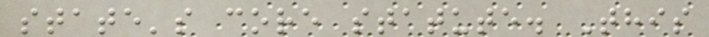state's core statute. This
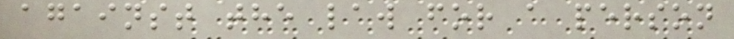against the law for a person
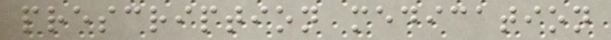prescription medication
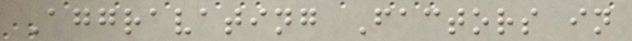Aggravating Factors in
